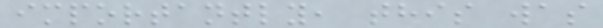importantly, this was
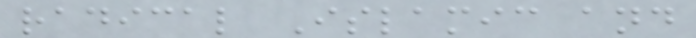radical Islamic and
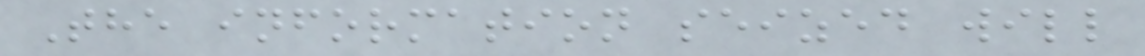The information seized will
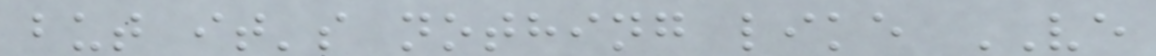but it's nothing like VE
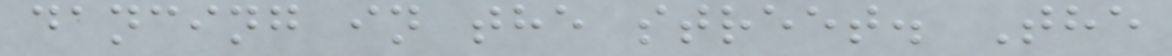dancing in the street. The
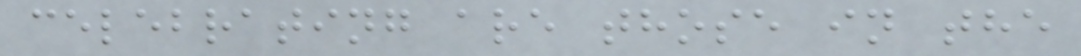celebrating are those in the
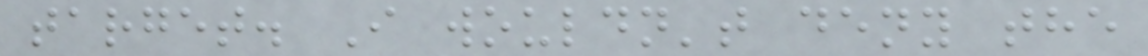target. I wouldn't deny the
